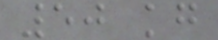50 kg
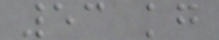53 kg
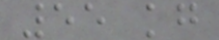55 kg
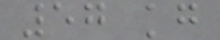57 kg
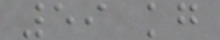59 kg
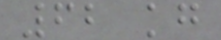62 kg
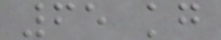65 kg
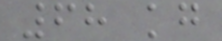68 kg
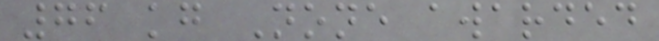76 kg None awarded
